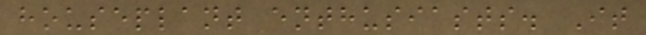houseplant enthusiasts. It
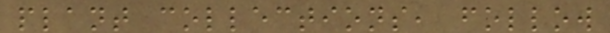plant collections, follow
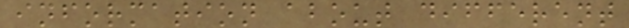information about different
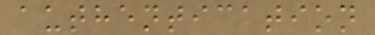authentication
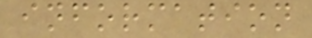information
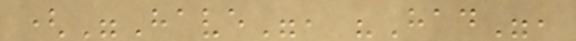("Have", "Had",
